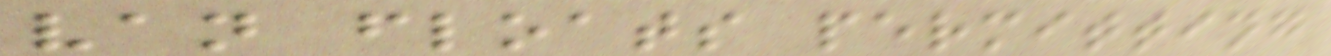van floats permitting
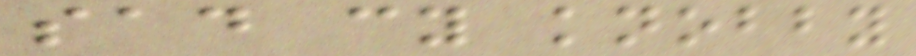sad cy knobby
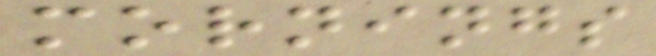mornings
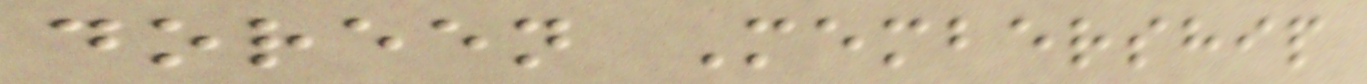doreen Membership
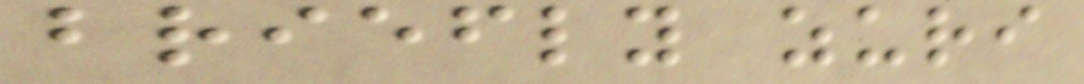briefly zuri
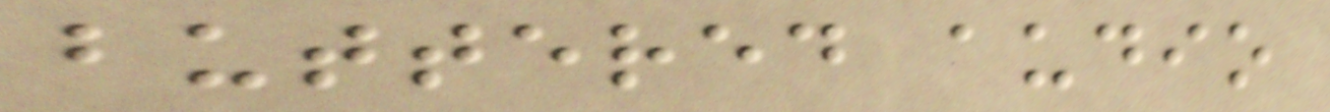buttered audio
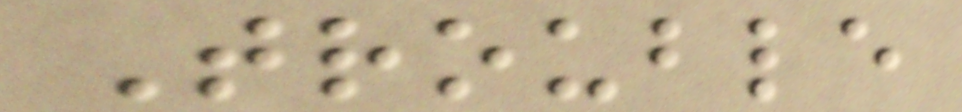Trouble
